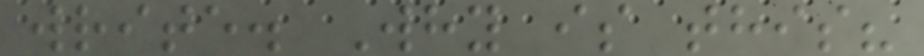write. Why is this?
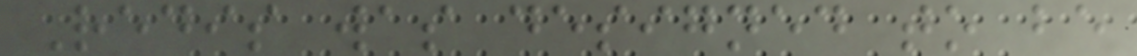Redis was designed to be
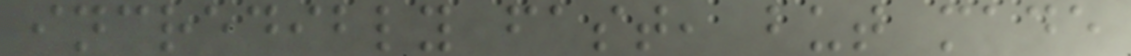incredibly fast, but made
